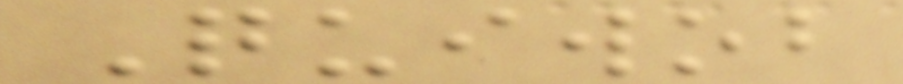Quiwob
